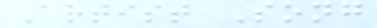Artist Song
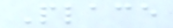Place
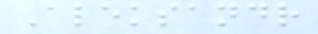Aleksandr
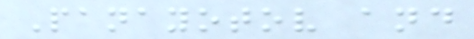Panayotov and
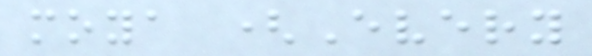moya (Every
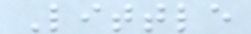Little
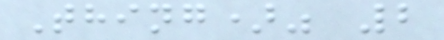Thing)" 2
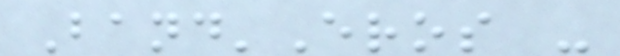Band'Eros -
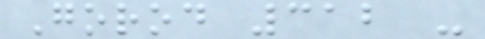Gorod 312 -
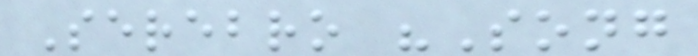Serebro "Song
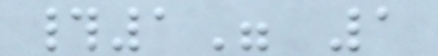#1" 1
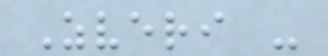Zveri -
